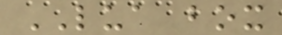LUA box
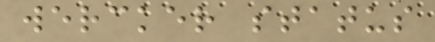wercker status
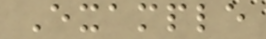Example
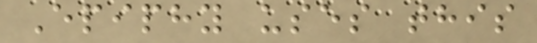Epiphy uses this
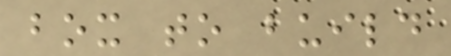box to build
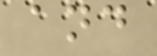and
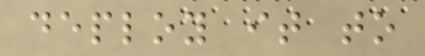deploy it to
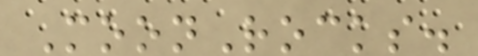MoonRocks.
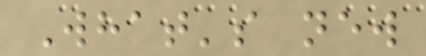What's new
